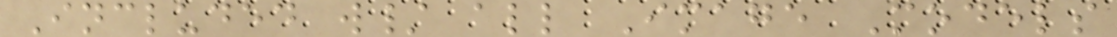Included w/ all Image Models
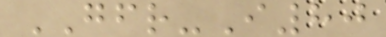GFR-I80
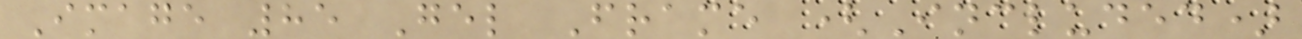Image 85 Gel Frame (Included)
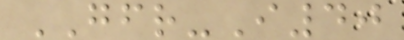GFR-I40
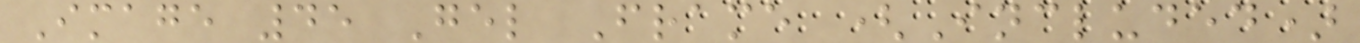Image 45 Gel Frame (Included)
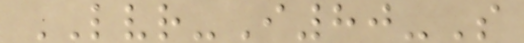LVR-I80-S
